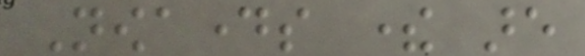Nowadays there are
